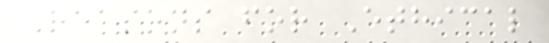Reasons for Ethical
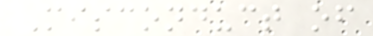Misconduct of
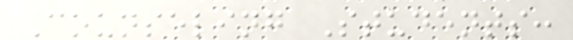Counseling Students:
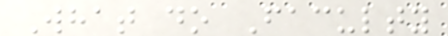What do Faculty
